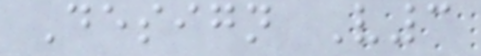Design V3
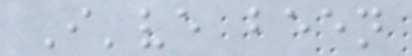I've been
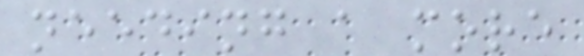needing a more
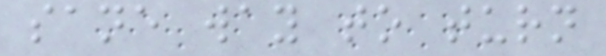sane way to turn
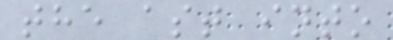the ast into
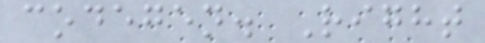codegen. Right
